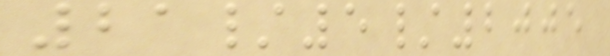21/5/2005
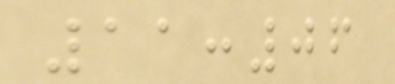11:06
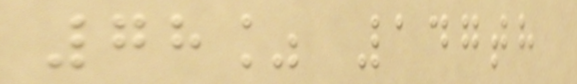78% 147th
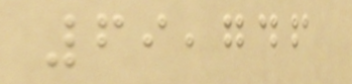69,746
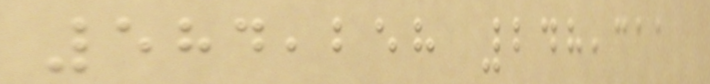584,258 248,311
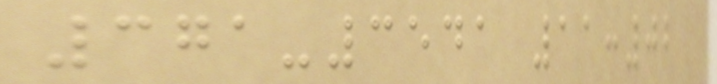371-3541 11:02
